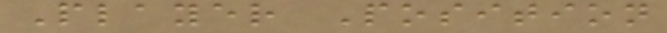Player Position
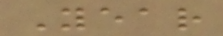Year
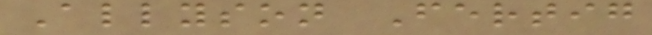Allyson Fertig
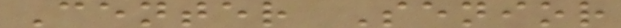Center Senior
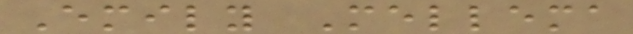Emily Mellema
